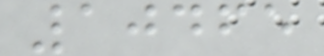10465
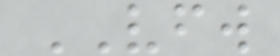VFW
